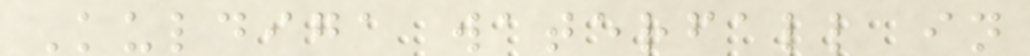Kuldiga waterfall in
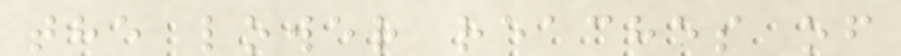the lower reaches of
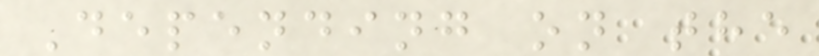Depending on the
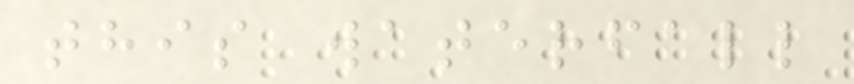this waterfall
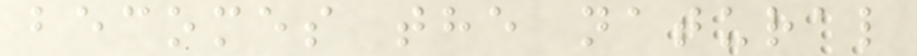becomes the natural
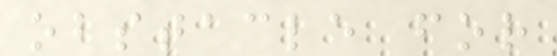obstacle for
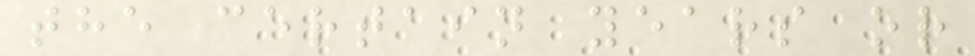the certain years or
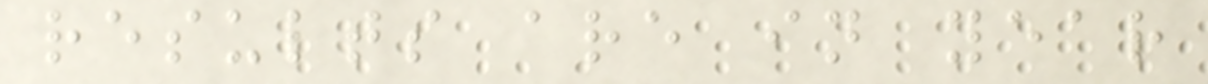results are in year
